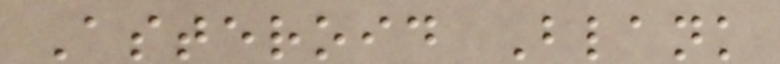Asteroid Blank
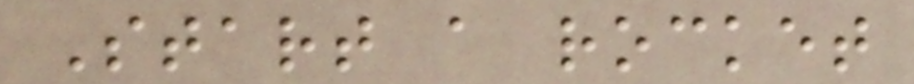Start a rocket
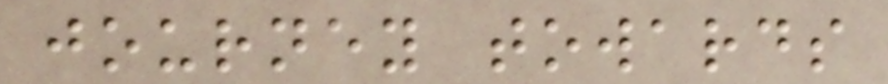journey towards
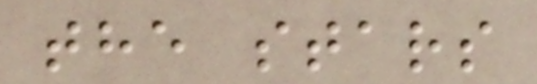the stars
